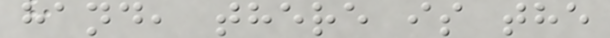hand, there is the
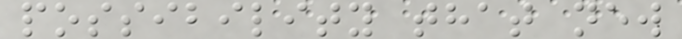possibility that new
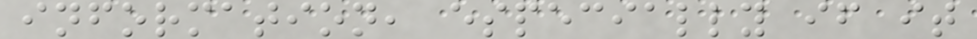information, especially if it
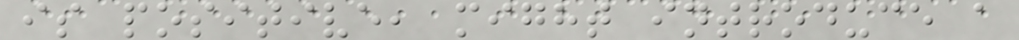is positive, might introduce a
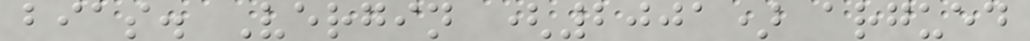bias. Vergin (2001) argued
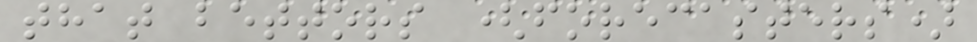that bettors (forecasters)
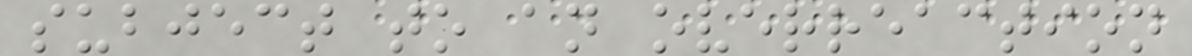subject to an overreaction
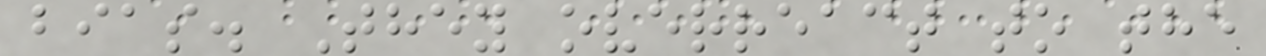bias. They overreact to the
